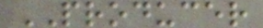PRODUCER
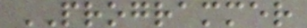PROGRAMMER
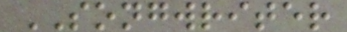SONGWRITER
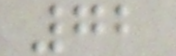72
